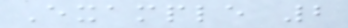Example 2
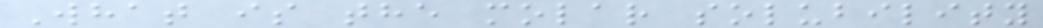What is the molar solubility
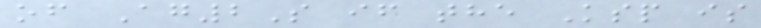of Ag2S if the Ksp is
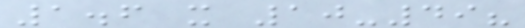1.6 x 10-49?
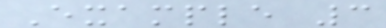Example 3
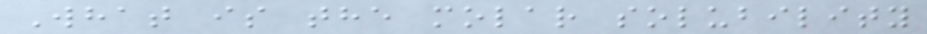What is the molar solubility
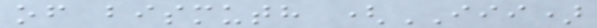of bismuth (III)
